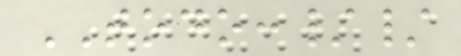TODO://
